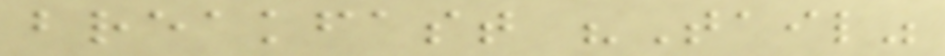breakfast "Tail"
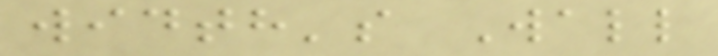width's Wall
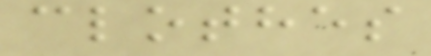clothes
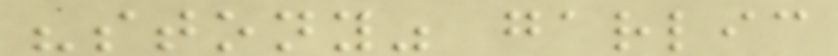"stony" garlic
